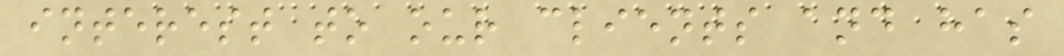interest to our clients and has
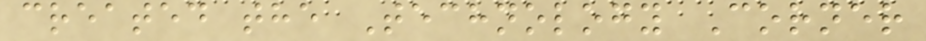created the Technology Corner
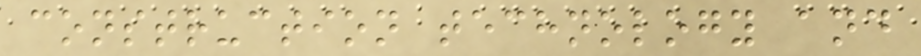construction technology and
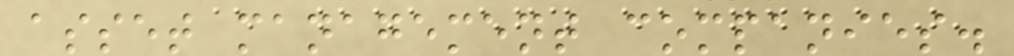asset management companies.
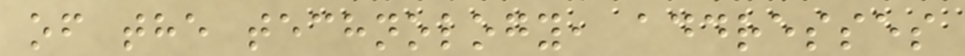of the technology, addresses
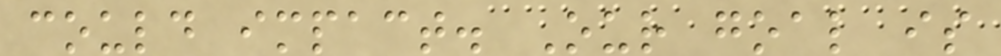could impact. Our goal is
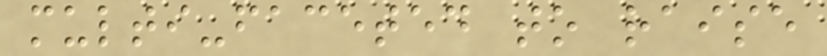multi-faceted to raise
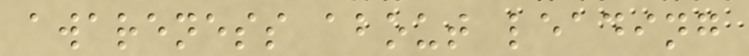awareness about leading
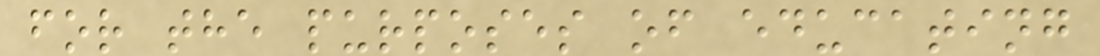for the purposes of educating
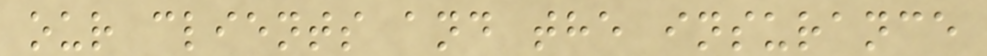our clients and the insurance
